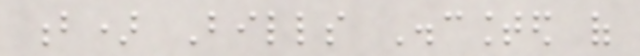b) Bills Discounted of
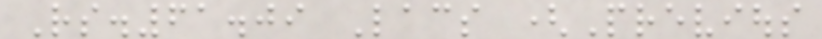Rs.61.09 Lacs (Previous
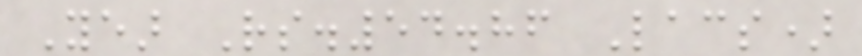Year Rs.54.86 Lacs)
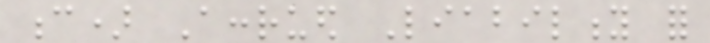c) Accrued Liability for
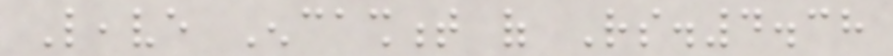Leave Encashment of Rs.4.38
